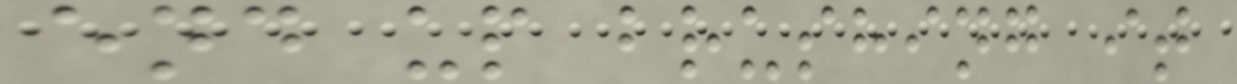end up brushing it
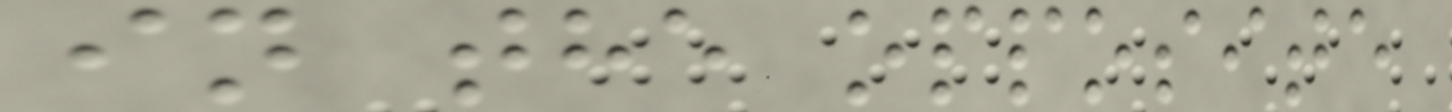in the opposite
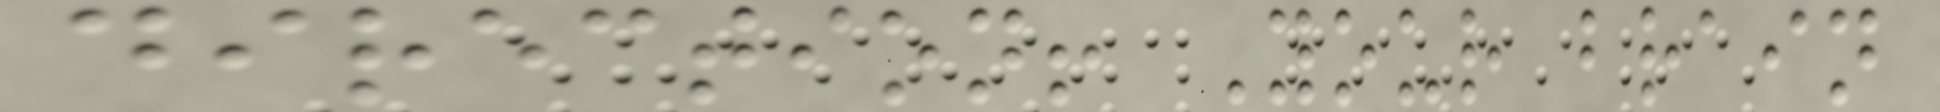direction! Your brain
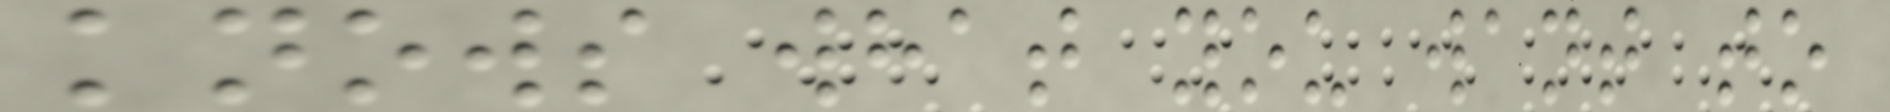knows what you want to
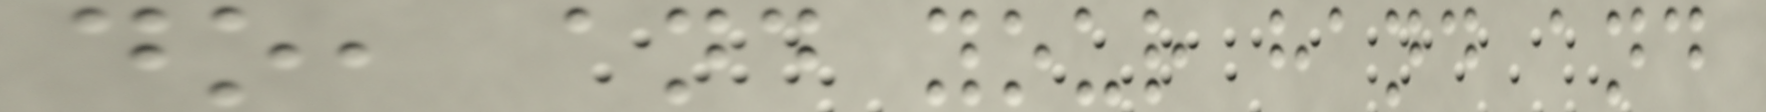do, and your hand and
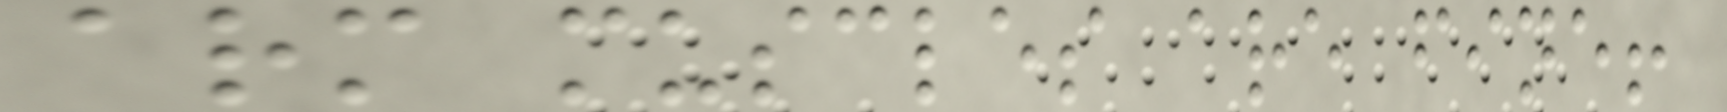arm muscles are fine!
